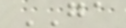GA
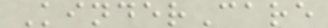KinderCare
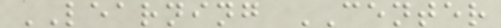LEARNING CENTER
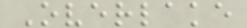Overlake
